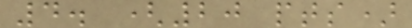4. (20 pts)
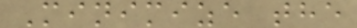Minimize the
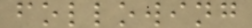following
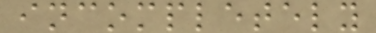incompletely
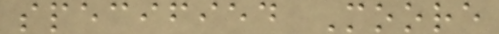specified Moore
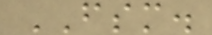FSM.
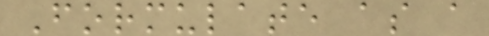Formulate as a
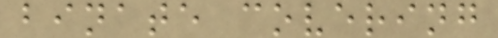binate covering
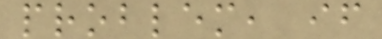problem, if
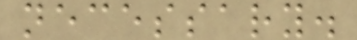necessary.
